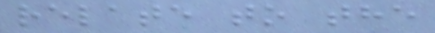relate to the
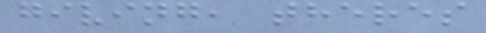giving, theres
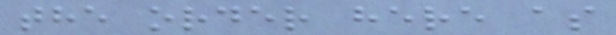the order here as
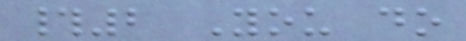#2 You do
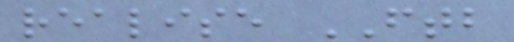realise FTB
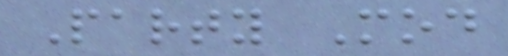Party Mod
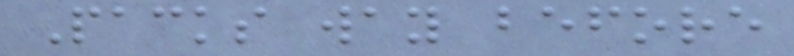Packs way before
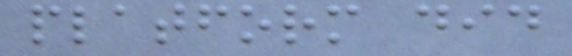platform did
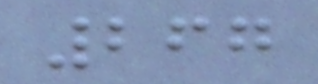267
